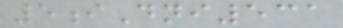5iDni531
